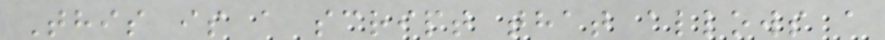This is a script that allows a
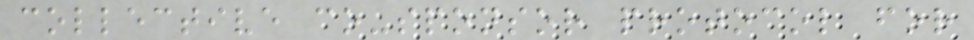collective co-sponsor protocol for
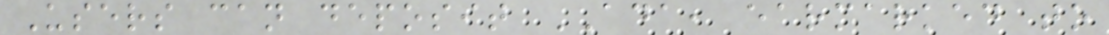Users can deposit ADA, earmarked to
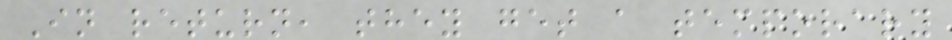In return, they get a temporary
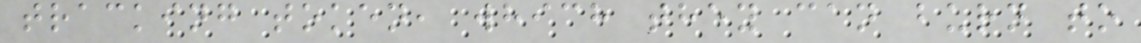tracking token, which they can burn to
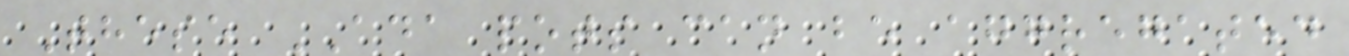These ADA pots can be aggregated
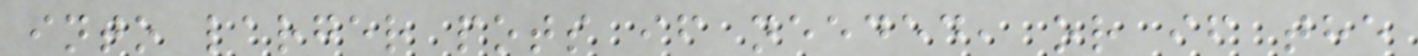into larger pots if needed, or if the
